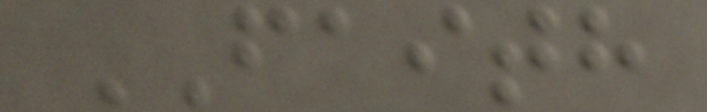FAITH
